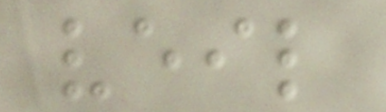veil
